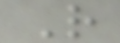R
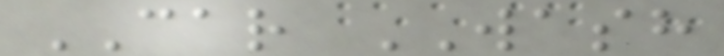CAR WASH
